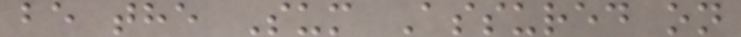be the Sum Assured on
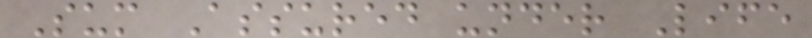Sum Assured under Life
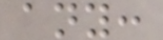any:
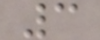3
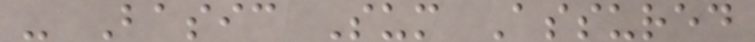- Basic Sum Assured
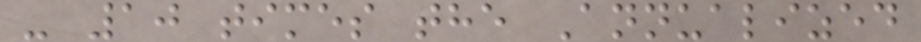- 10 times the Annualized
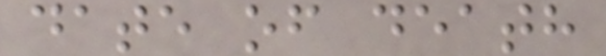date of death
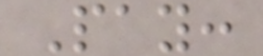Pay:
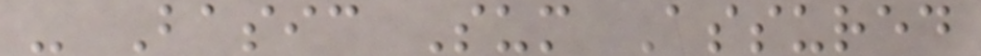- Basic Sum Assured
